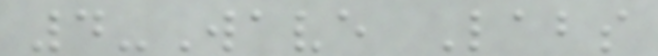4-Wave Labs
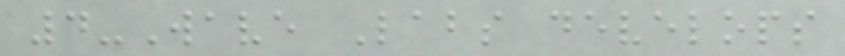4-Wave Labs develops
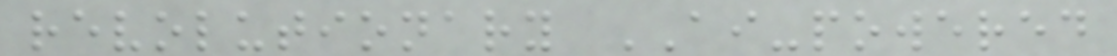revolutionary AI-powered
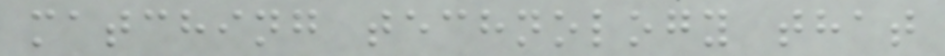matching technology that
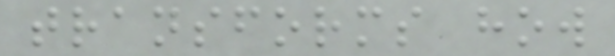transforms how
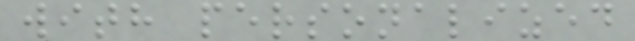with personalized
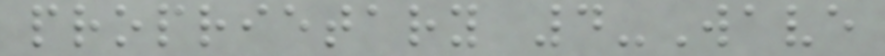proprietary 4-Wave
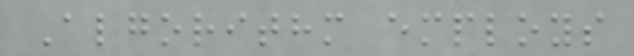Algorithm employs
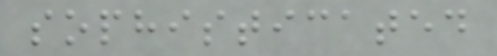sophisticated
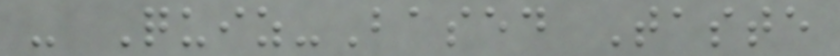- Quiz-Based Taste
